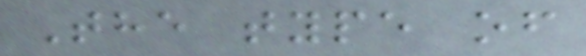The type of
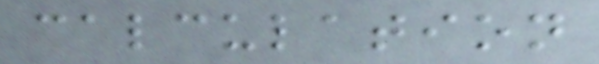calculation
